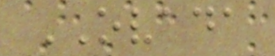OVADA
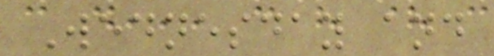Wednesday and
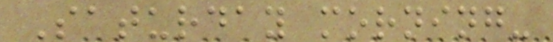Saturday morning-
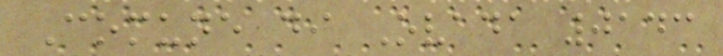Comune di Ovada 0143
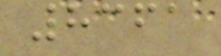8361
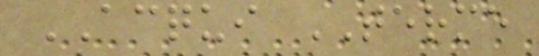ACQUI TERME
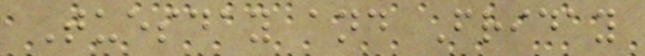Tuesday and Friday
